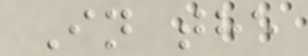In the
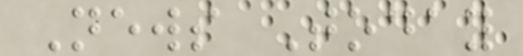News Today
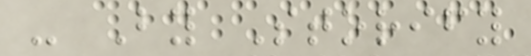- By Storify
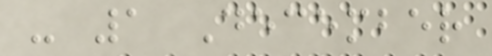- 1 December
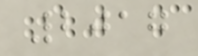2017
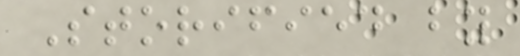Storified by
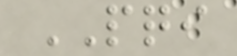PQI
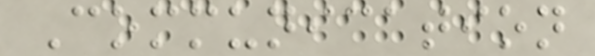Communication
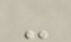-
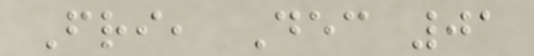Fri, Dec 01
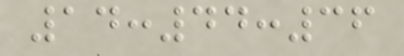14:44:36
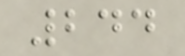244
